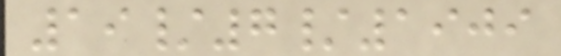19/7/1909
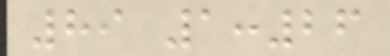89 1:26
